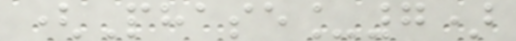(Phase_7)
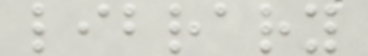library
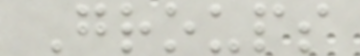Groups
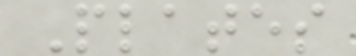Plates
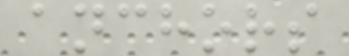anchors
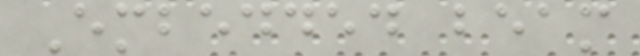Embedded beam
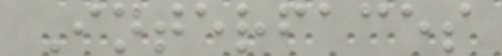Interfaces
